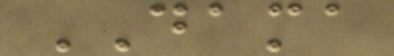DAMA
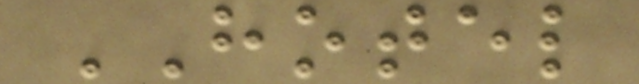HOTEL
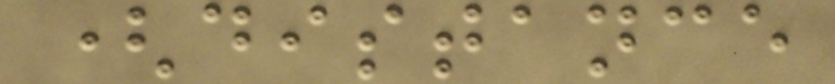(distance
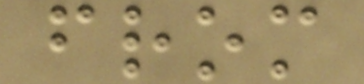from
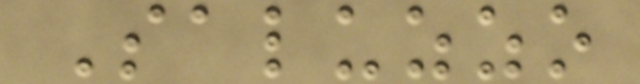Saluzzo
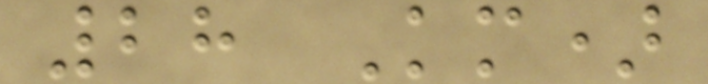28 Km)
